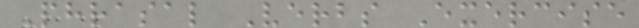Phrasal Verbs Exercise
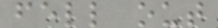fell out
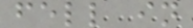fell in
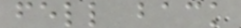fell back
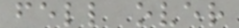fell over
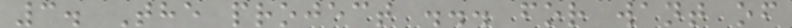3. The project ... for want of
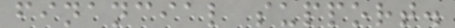financial support.
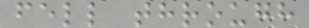fell through
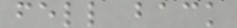fell back
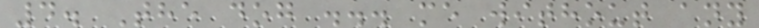4. The dog ... me without any
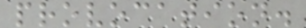provocation.
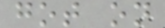got on
